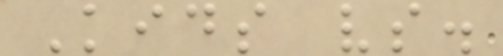Kids vs.
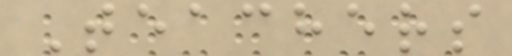Teachers
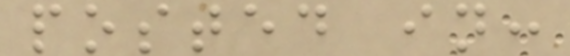posted in:
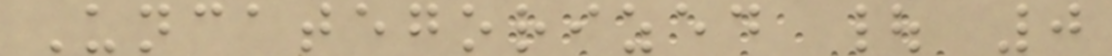Uncategorized | 0
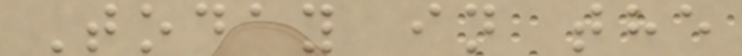Today in the
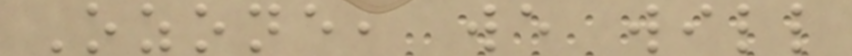Ozone, we will
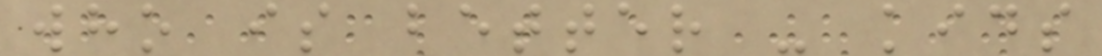who is better - kids
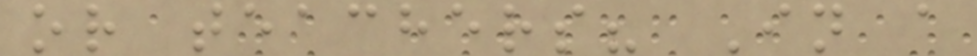or teachers? In a
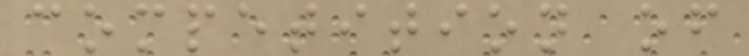competition of
